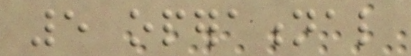5 operational
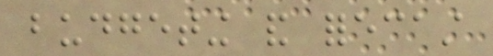budgeting and forecast
